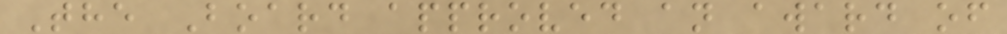The Board approved an award of
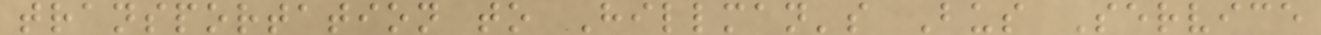transportation to Hillman's Bus Service
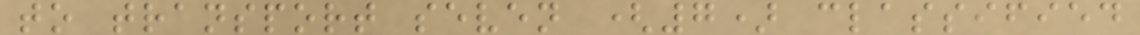to transport seven (7) classified
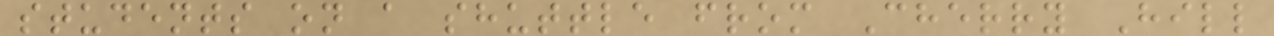students on a shuttle from Cherry Hill
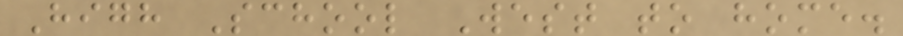High School West to home.
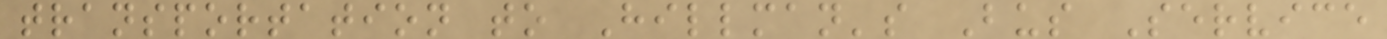transportation to Hillman's Bus Service
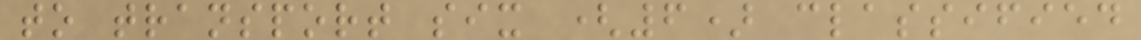to transport six (6) classified
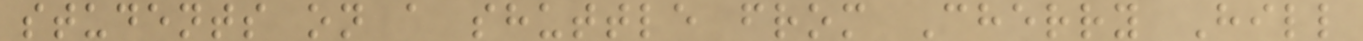students on a shuttle from Cherry Hill
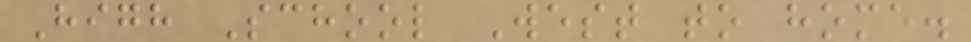High School West to home.
